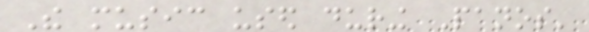The music used during Panos'
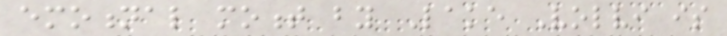emotional moment by Lake Volvi is
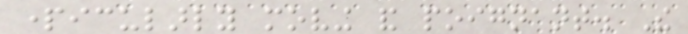particularly moving and poignant. The
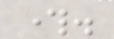through.
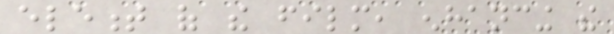element of the film, enhancing the
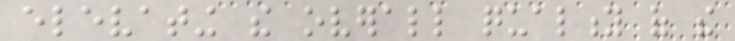elevating the overall quality of the
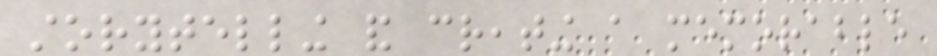storytelling and creating a memorable
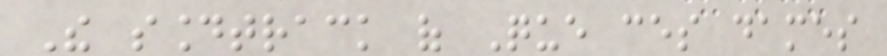The soundtrack of Que ces dames
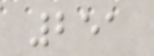251
